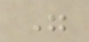"
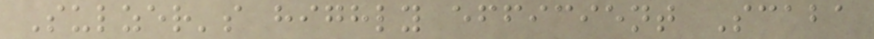Sulzer's highly efficient Scaba
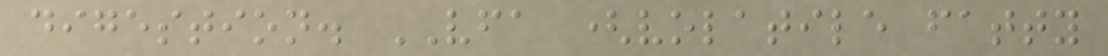digestion. VFA (volatile fatty
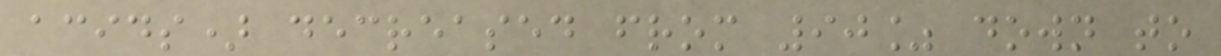acids) decreased from 90% down to
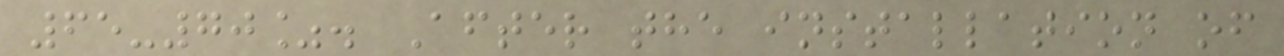65-70%. After the installation of
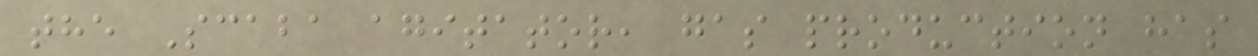the Scaba agitator, gas production has
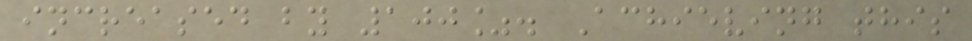increased by 100%. Achieving this
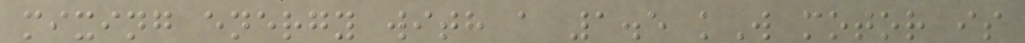mixing energy with a 1.5 kW motor is
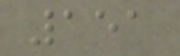151
